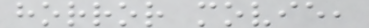horror movie,
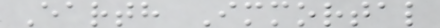Earth Immortal
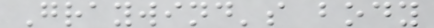Graywind's body
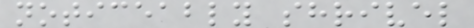noticeably shrivel
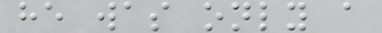he was only a
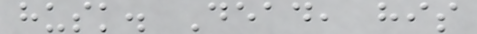husk. Dead, his
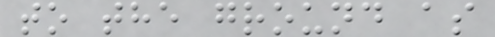to the ground as
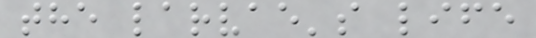the larvae's life
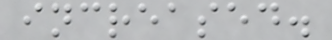increased.
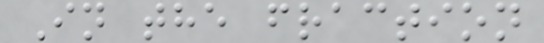In the fraction
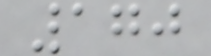170
